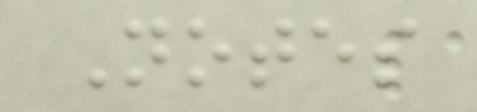Notes
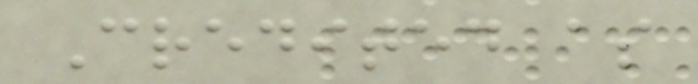Credited as
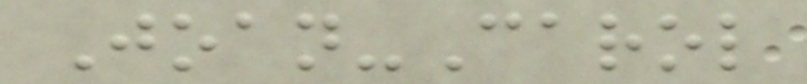Joan-Carol
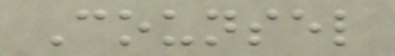Counsel
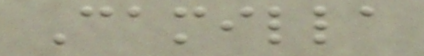Camilla
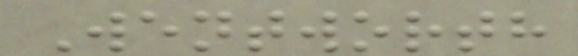Wentworth
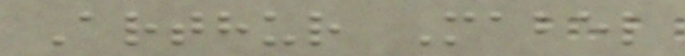Arthur Mabel
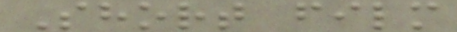Short film
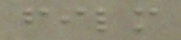film
